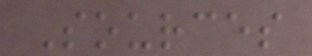Sources
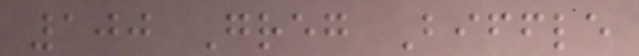100 Greg Biffle
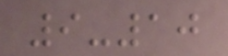9-10
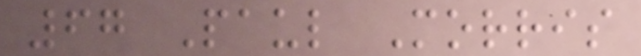67 Paul Morris
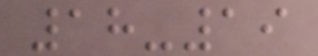18-19
